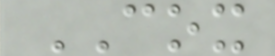COX
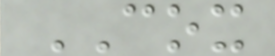COX
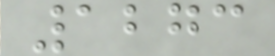1273
